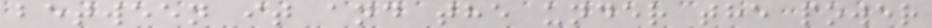between it and the under the power
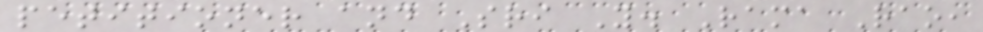petitioner and Sri Y. Rama Rao,
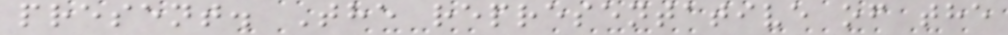present. The representative of the
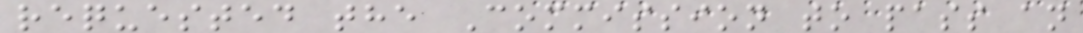requested the Commission to pass an
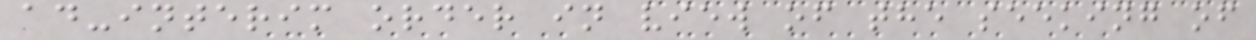ad-interim order in view of the seeking of
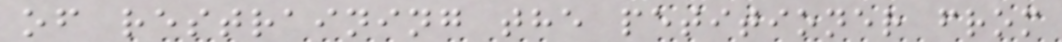of restraining the petitioner from
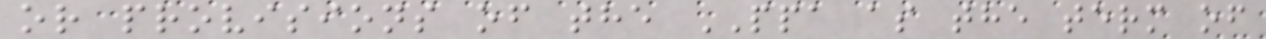or provisions of the PPA as the term of
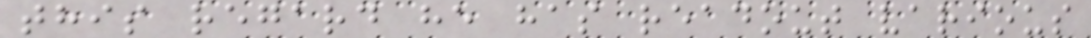this regard he has readout various
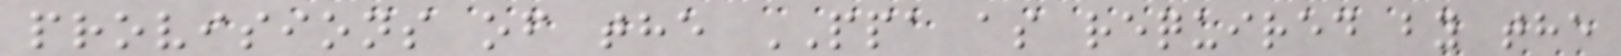provisions of the PPA as required by the
